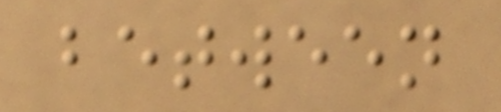between
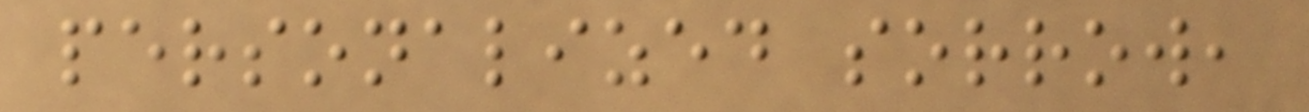personalized sorrow,
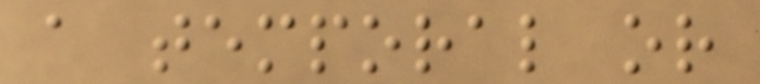a temporal or
